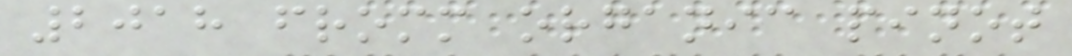2018 fromm organic pinot
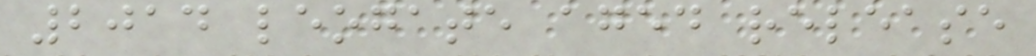2014 leogate aged release
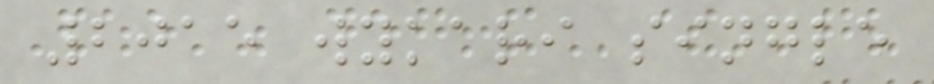2015 wykari single
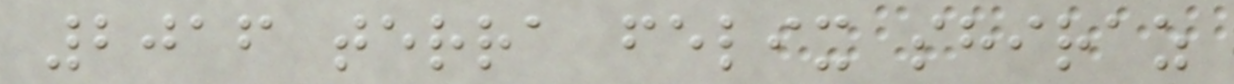2016 terra felix shiraz
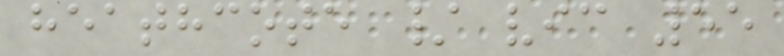heathcote / vic 55
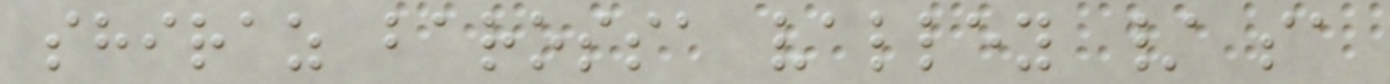shiraz barossa valley / sa
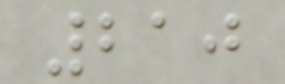210
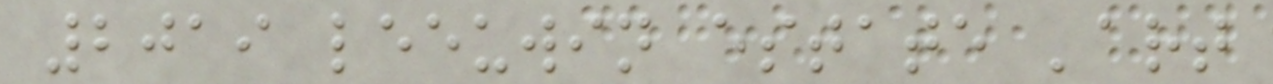2019 leeuwin estate 'art
